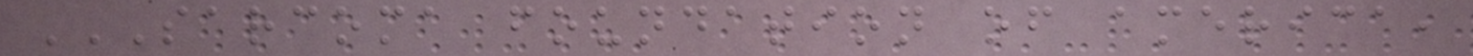SARCOMA FOUNDATION OF AMERICA,
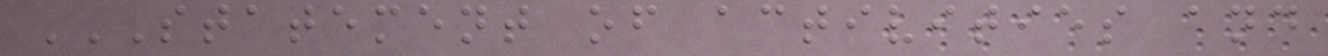STATEMENT OF ACTIVITIES AND
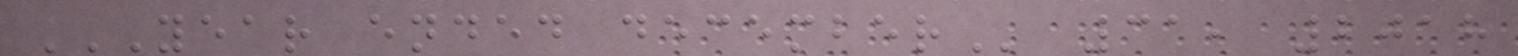YEAR ENDED DECEMBER 31, 2018
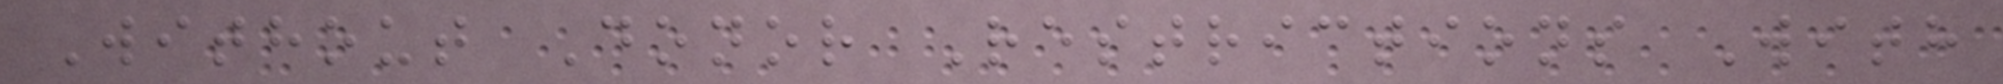Without Donor Restrictions With
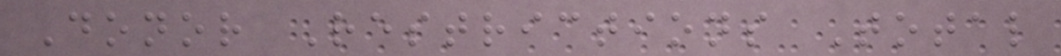Donor Restrictions Total
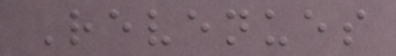Revenues
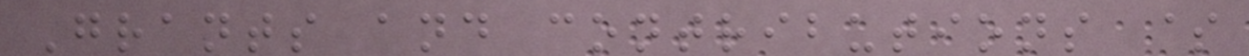Grants and contributions $
